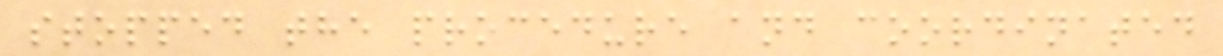stopped the procedure and coordinated
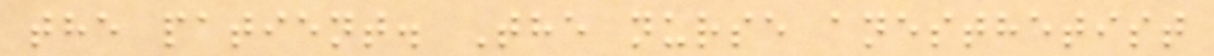the patient. The nurse anesthetist
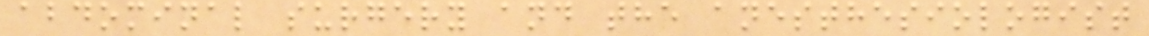abdominal surgery and the anesthesiologist
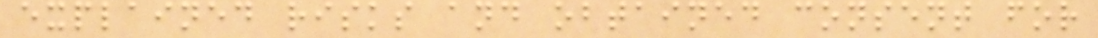explained risks and obtained consent for
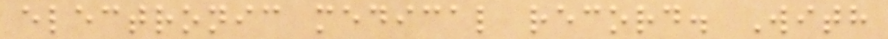electronic medical record. With
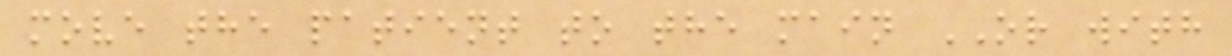move the patient to the main OR with
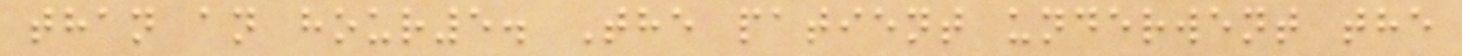than an hour5. The patient underwent the
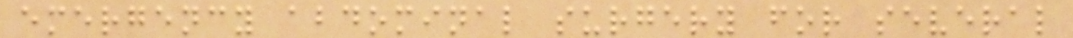emergency abdominal surgery for several
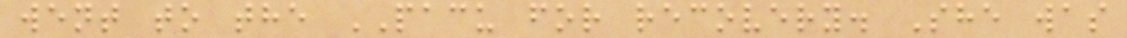went to the PACU for recovery. She was
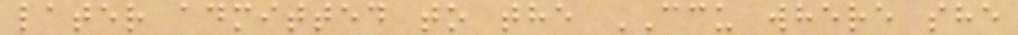later admitted to the CCU where she
